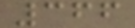366
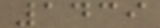1439
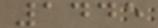1445
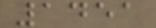1451
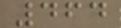464
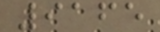9165
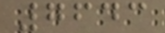7643
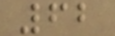62
